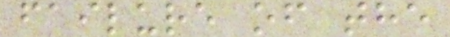failure of the
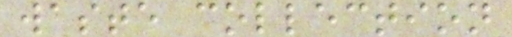waste collection
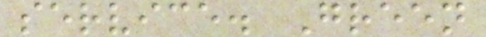service. Green
